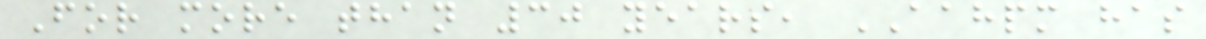For more than 30 years, AAHPM has
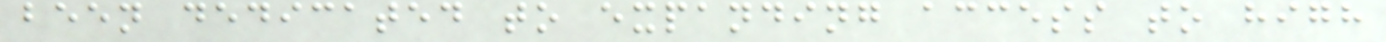been dedicated to expanding access to high
